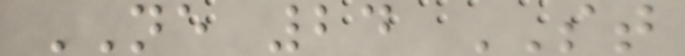NE 24 ST
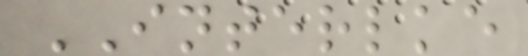INTERLKE
